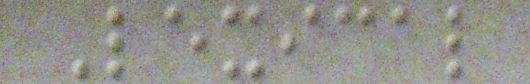Lexical
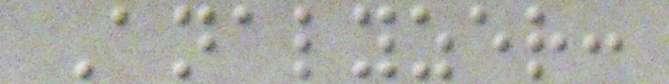Analyzer:
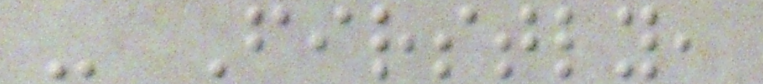- Firstly,
